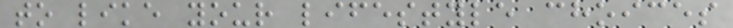to like your lifestyle choices
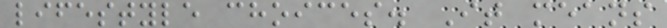lifestyle choices. It means
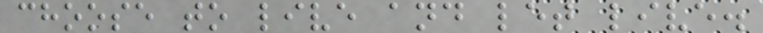choose to live and let live.
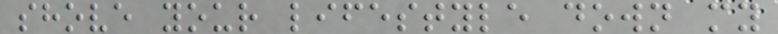shove your lifestyle down my
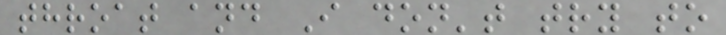throat and I don't try to
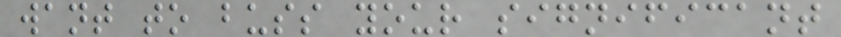want to buss your significant
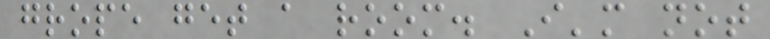grope get a room. I'm not
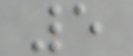5
